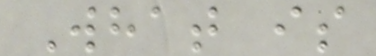What is
